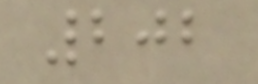202
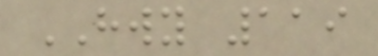HWY 119
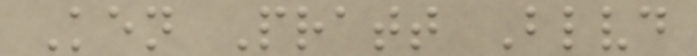Ken Pratt Blvd
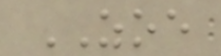ZOE
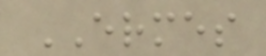ERMES
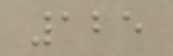125
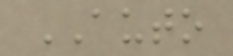AUTO
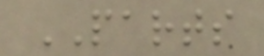PARTS
